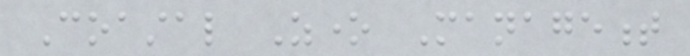Coastal Zone Management
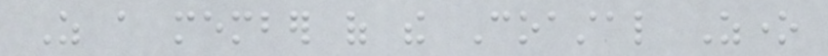As a member of the Coastal Zone
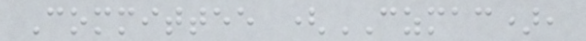Committee (CZMAC),
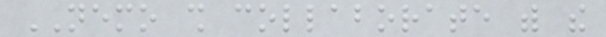NEMO shall collaborate with the
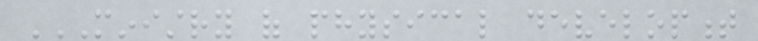MINISTRY OF PHYSICAL DEVELOPMENT
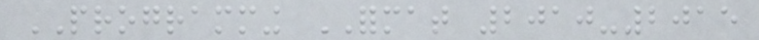PROGRAMMING FORMAT 2010-2015
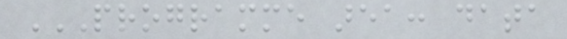PROGRAMME AREA: DATA
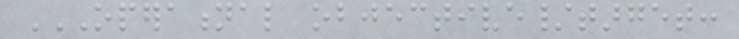OPERATIONAL OBJECTIVE/TARGET:
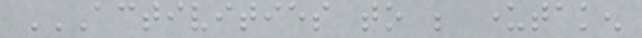ACTIVITIES TO BE UNDERTAKEN
